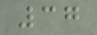37
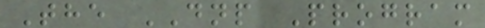The DNP Program
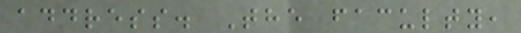address. The faculty,
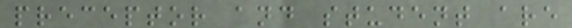preceptor and student are
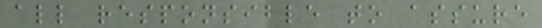all responsible to assure
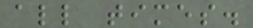all times.
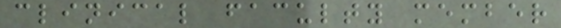clinical faculty member
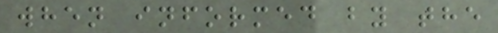when informed by the
